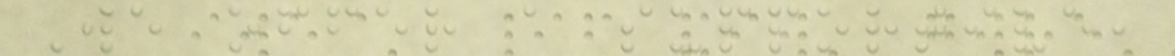We offer a supportive,
